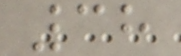38
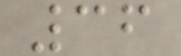36
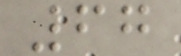67
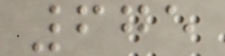675
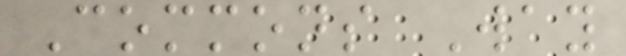Commons Way
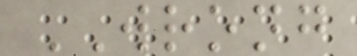WRONG
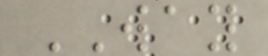WAY
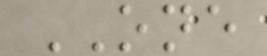ONE
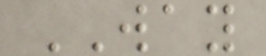WAY
